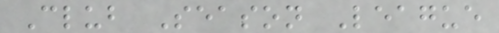Club Season League
